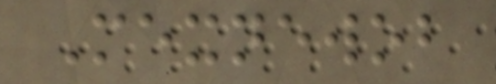Mexnewob
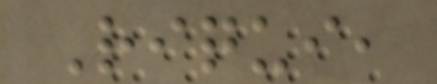Riqui,
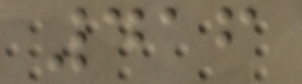416
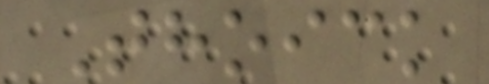Thoick
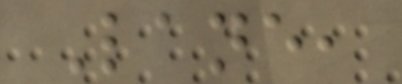Lane,
